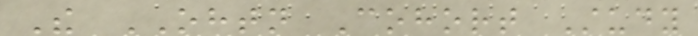The OHTN Cohort Study
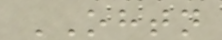OHTN
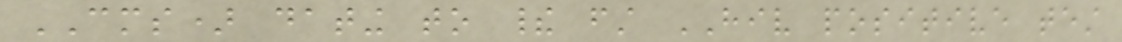CMS) dating to their first HIV positive test
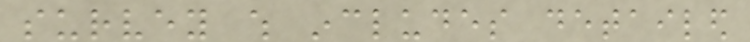survey which includes detailed
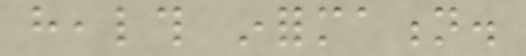health information.
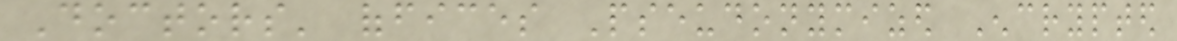Doctors' offices Pseudonymized Encrypted
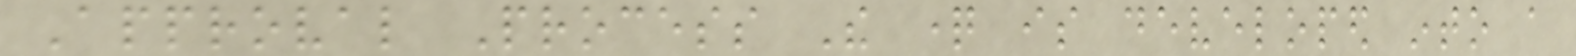Approval Process The question is developed into a
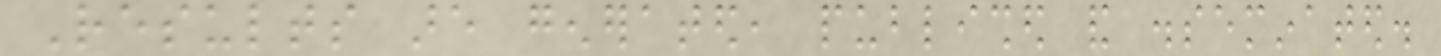Results are generated, published and disseminated.
